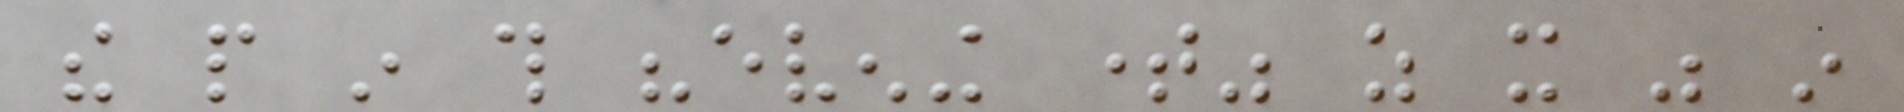the people in this "evening time" as it was in
